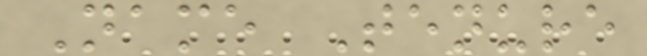Name Tenure
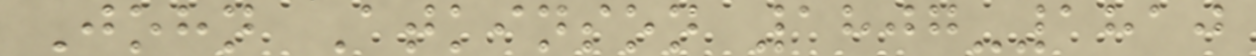John Atkinson 1807-1810
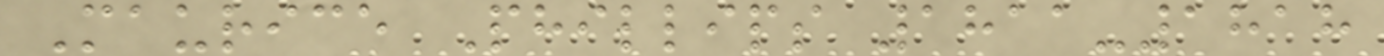Maurice Phillips 1811-1818
